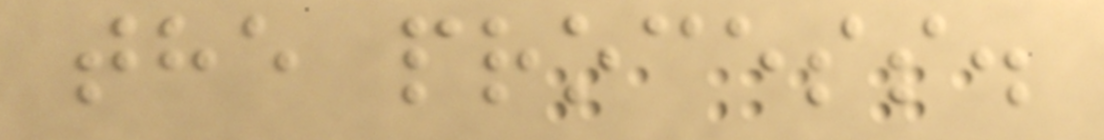the process.
